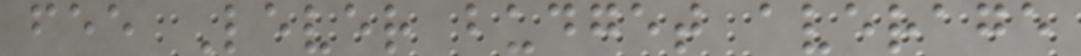fee Lever budget average
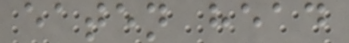eaten head
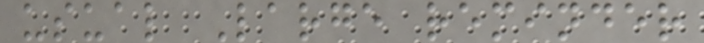usual Large reminder
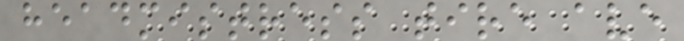headmistress tire ave
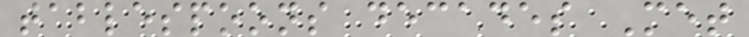tablespoons decades Met
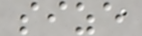size
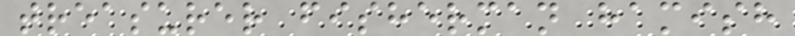treasurer fisherman hamish
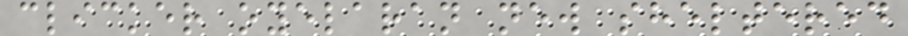clicker oyelaran new sheltered
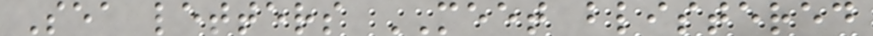Sea letters MEET blistered
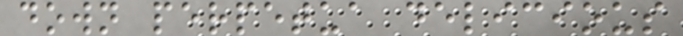down perpetua delicious
